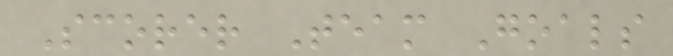Scorer Team Goals
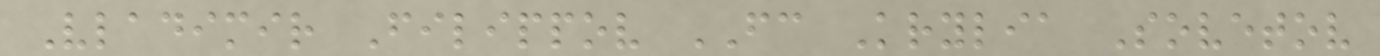Vladimir Filippov FC Krylia Sovetov
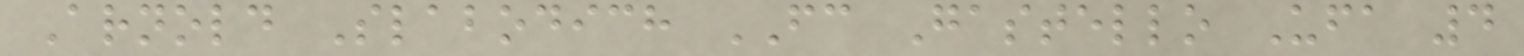Arnold Slabodich FC Gastello Ufa 4
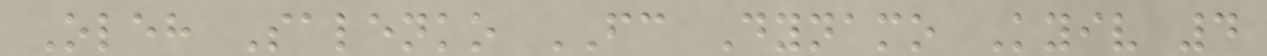Oleh Salenko FC Dynamo Kyiv 4
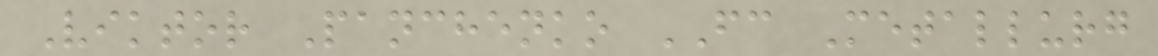Viktor Panchenko FC Metallurg
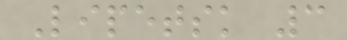Lipetsk 3
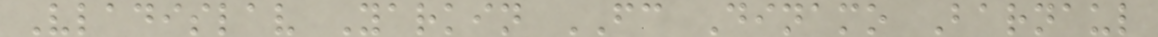Vladislav Yarkin FC Dinamo Barnaul
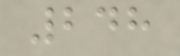248
